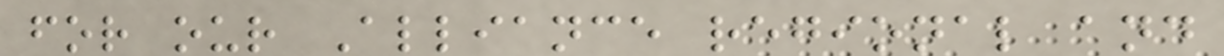for our Alliance regional and
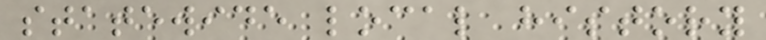statewide local history
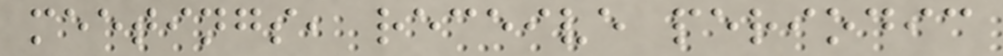meetings, receive periodic
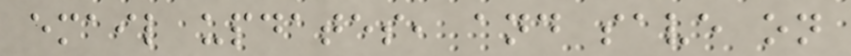email updates, and save on
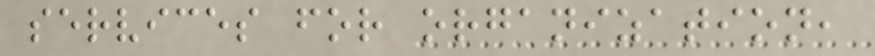services for organization,
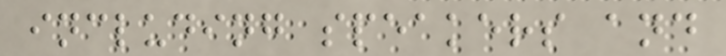including speakers and
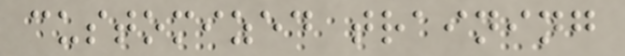customized training
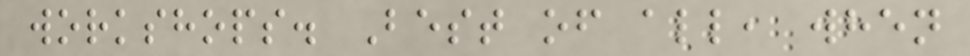workshops. Best of all, when
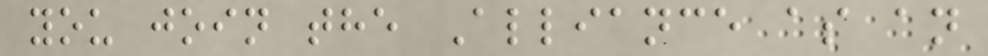you join the Alliance as an
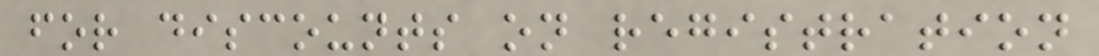for discounts on registration
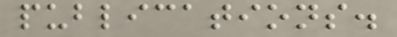publications.
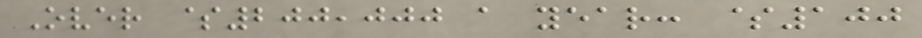Over $200,000 a year: $100
